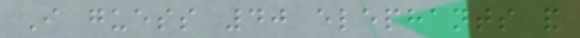I guess 40 elephants and
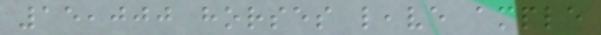15,000 horses leave ample
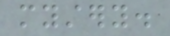mystery.
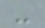-
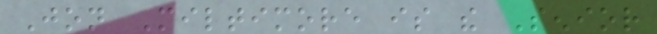Jon Miltimore is the Senior
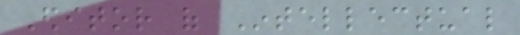Editor of Intellectual
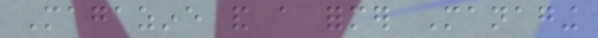Magazine and a former Managing
